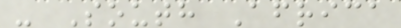- South Africa
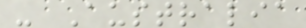- Australia
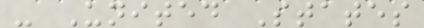- United States
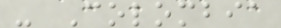- Colombia
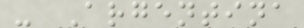- Argentina
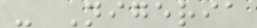- Nigeria
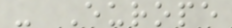- Europe
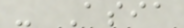- Asia
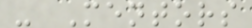- Mentors
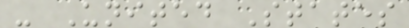- United States
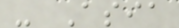- Asia
